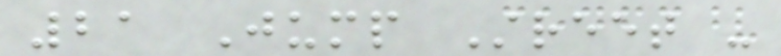21 Jump Street -
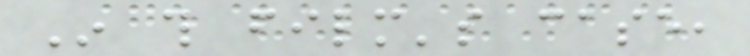In this film's case,
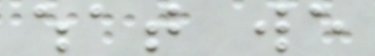what we
